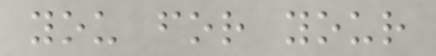you for your
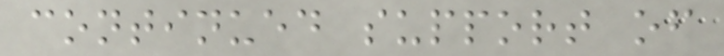continued support of
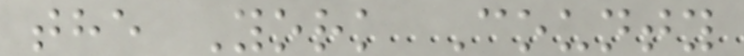the York County
